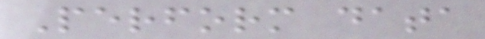Perform data
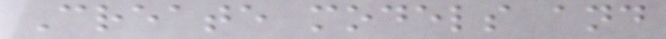Create models and
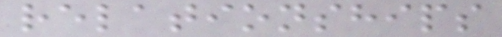relationships
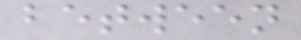between
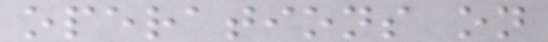operations on
